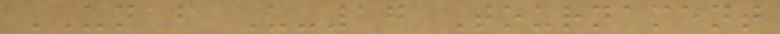UNAF U-17 Tournament
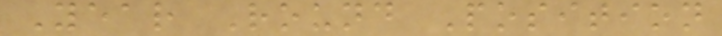Year Round Position
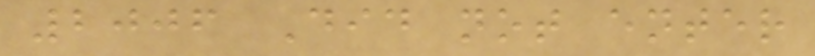2006 Did not enter
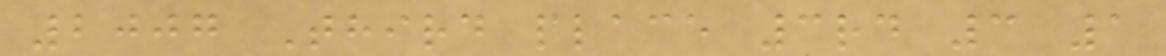2007 Third place 3rd 3 1
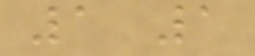1 1
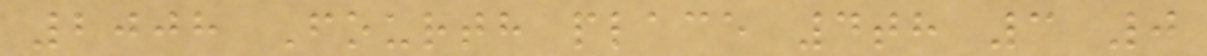2008 Fourth place 4th 3 0
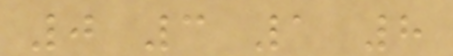0 3 1 8
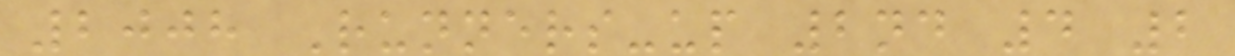2008 Runners-up 2nd 4 2
